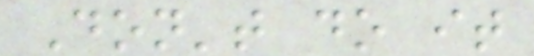Don't do it
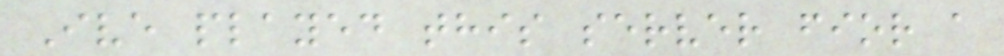Ive played this server fior a
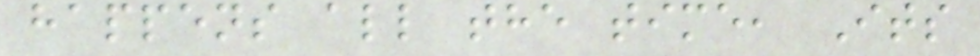happens all the time, Its
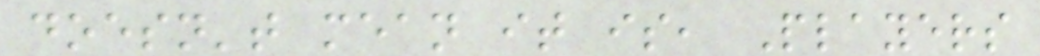doesn't mean it is, Players
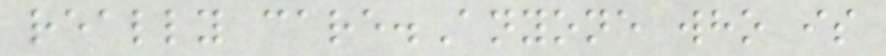really care.Anyone who is
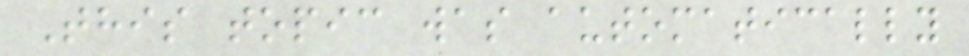This topic was automatically
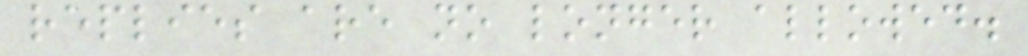replies are no longer allowed.
